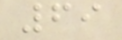69
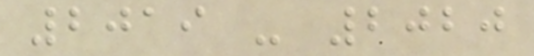2019 - 2020
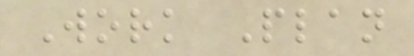Work Plan
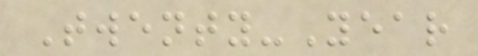Twenty-Year
